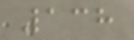138
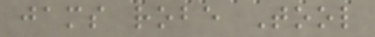jams robe Tool
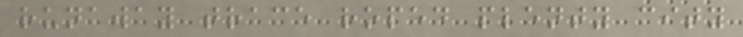runaway trace roped plenty city
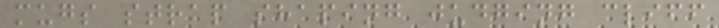mugs strap shaping judging cliff
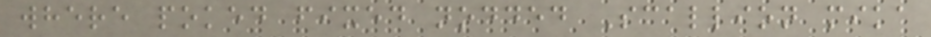where poked fixed nodded Scallion mika
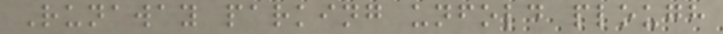Runaway parking unfold plough
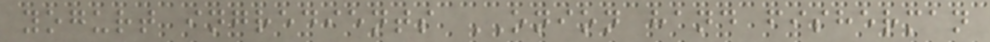yogurt ingredients ONION hand fisherman
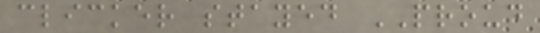clicker stayed PROUD
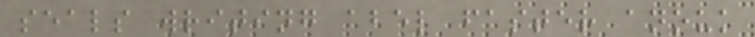seals writing abel faster anouk
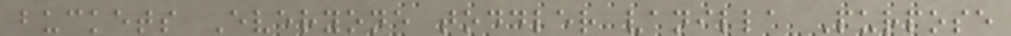buckets Everyone toddler vanilla Purpose
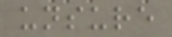unsure
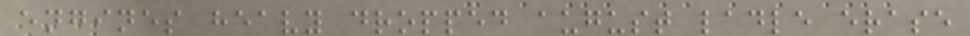engines heavy dropped august ladle erase
